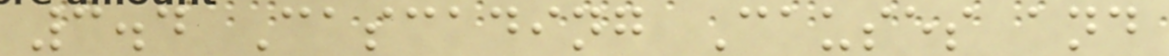3.4 Cascading Causes and
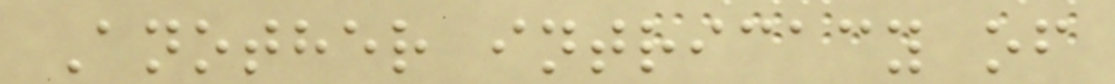Another intricacy of
